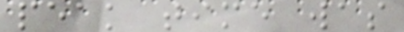peak time was
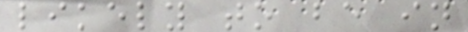likely to be in
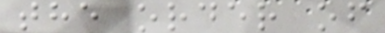the order of
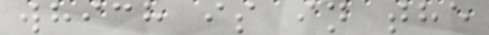which is in the
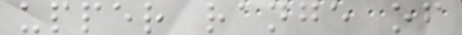upper range of
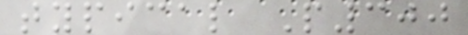typical P300
